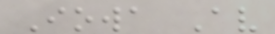Iowa Av
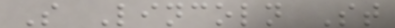S Lincoln St
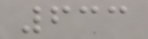633
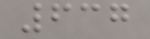637
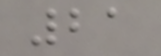21
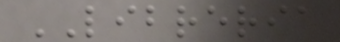LIBRERIA
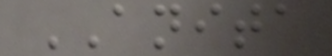ANITA
